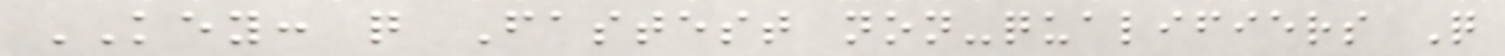KEY: q Fastest non-qualifiers Q
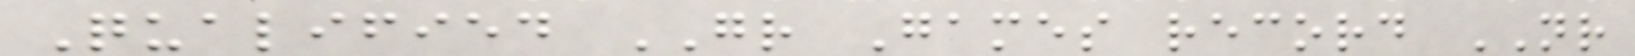Qualified GR Games record NR
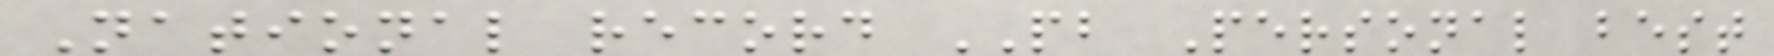National record PB Personal best
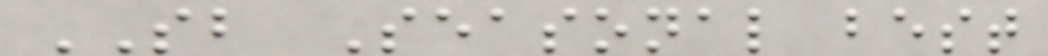SB Seasonal best
